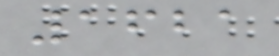1621
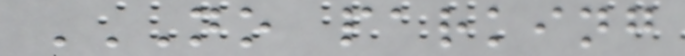NO PARKING
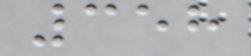358
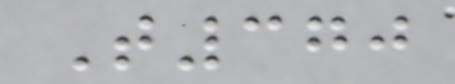T370
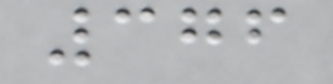376
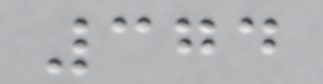374
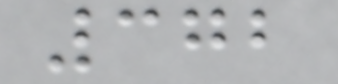372
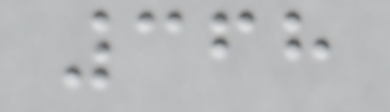368
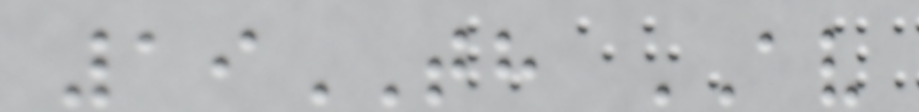19TH AV
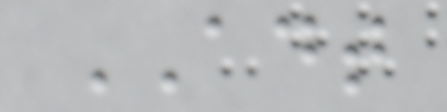ADT
